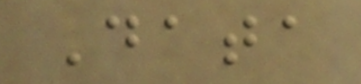Data
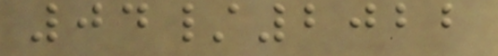04/2022
